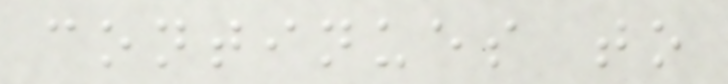continues to
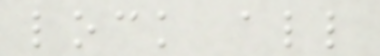lock all
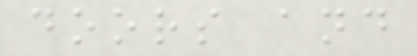doors and
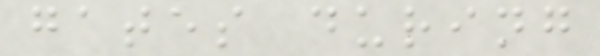gates during
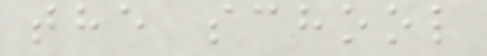the school
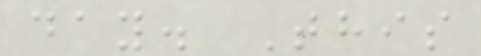day. This
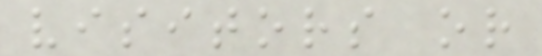visitors or
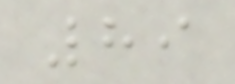89
